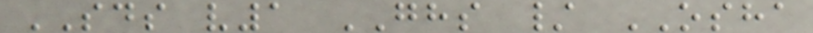SDS v1 GHS / OSHA
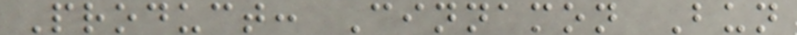Product: Cinnamon Bun
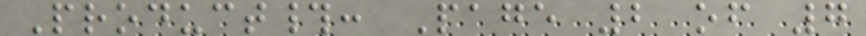Product#: Page 2 of 7
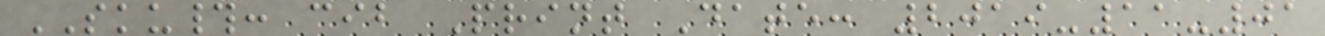SKU#: cib Print Date: 2019-11-01
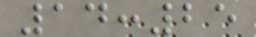14:25
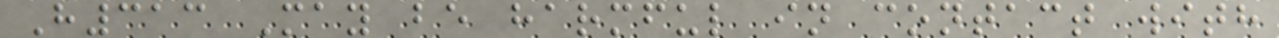H313 May be harmful in contact with
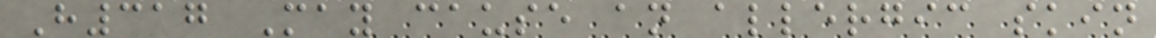H317 May cause an allergic skin
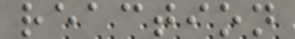reaction
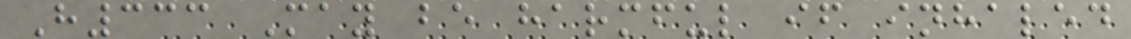H333 May be harmful if inhaled
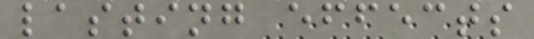lasting effects
